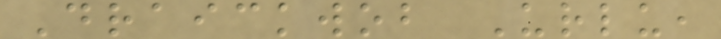Draickwob Urlu,
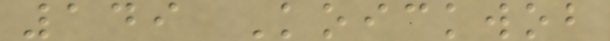149 Koickwob
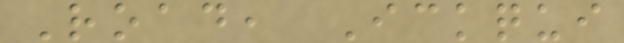Road, Ickqui
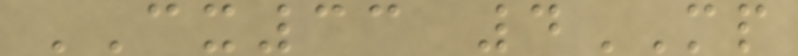CX33 4MP
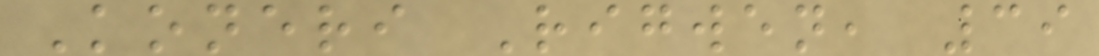Koneri Rigwen, 39
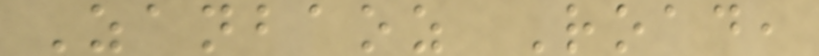Zanbaoz Road,
